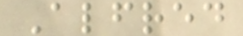Alfred
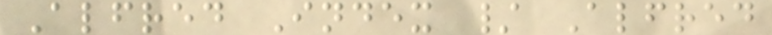Alfred Index / Alfred
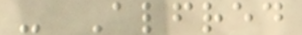- Alfred
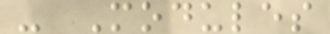- Modules
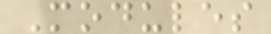Modules
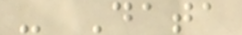- Data
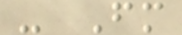- Fm
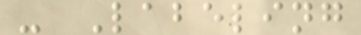- Labeling
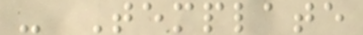- Template
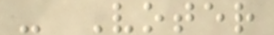- Voter
